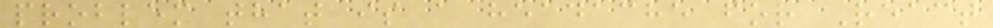problem that is a headache for React
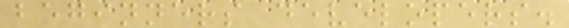beginners developers.
